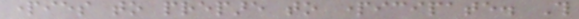parties to prepare to participate. This
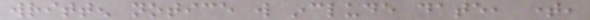written notice will include date, time,
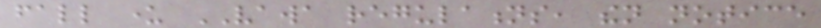fall under VAWA regulations, then notice
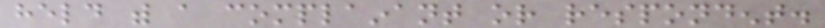held with a complainant or respondent.
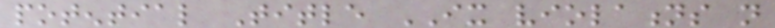potential Title IX violations not
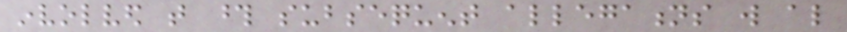involved that those subsequent allegations will also
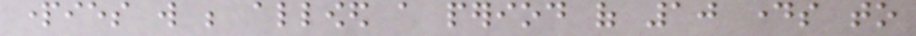parties will be allowed a period of 10 days to
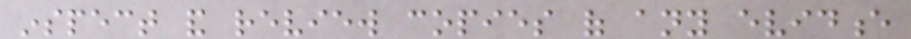inspect and review copies of any evidence
